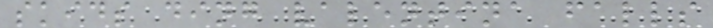skids ding valentina falls
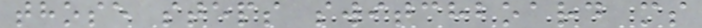those steps switchboard ms
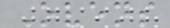Ovens
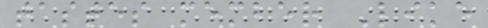tastes member Like
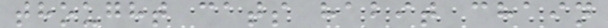thought cats habit chain
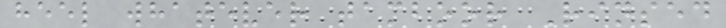heel whatever tamboor Rinsed
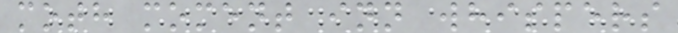moth moment inn whispers
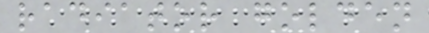radiator golden
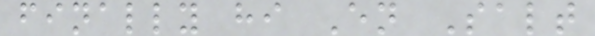finally hi En Salt
